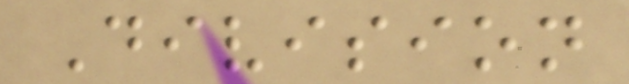Division
